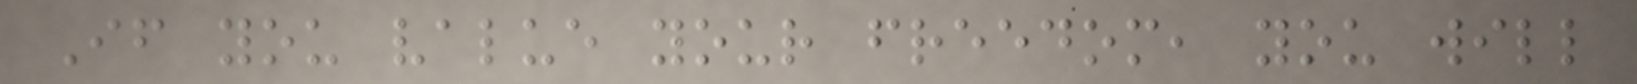If you value your freedom, you will
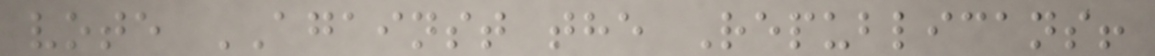vote AGAINST the Republicans!
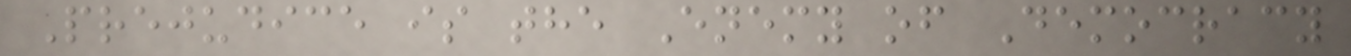Prejudice is the Enemy of Democracy
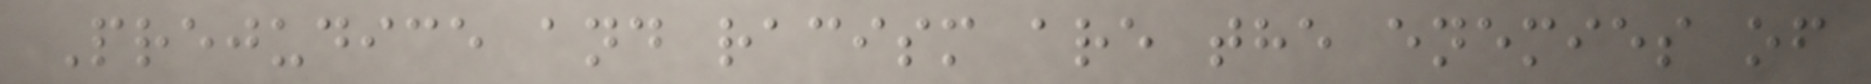Prejudice and racism are the enemies of
